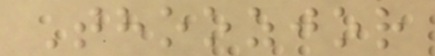Thoozjor
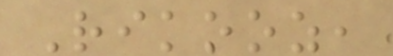Rikooz,
